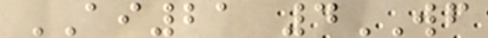AI21 4WF
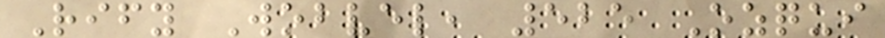Rify Wobvel, 525 Ozqui
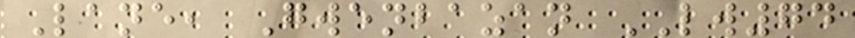Lane, Gwenbazan LW74
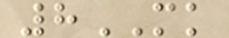8MK
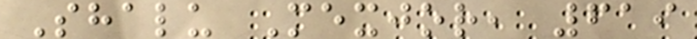Shalu Mexjor, 619
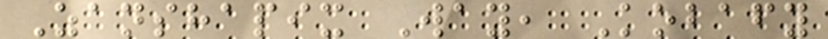Zanshapix Way, Kobafy
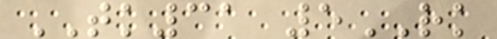TK31 5RK
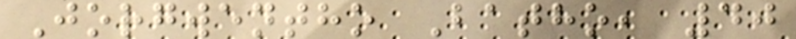Jorgwentho Batho, 40
